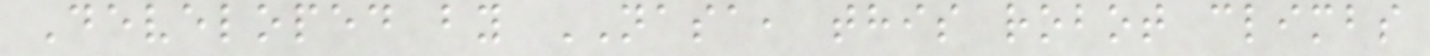Developed by NASA, this robot climbs
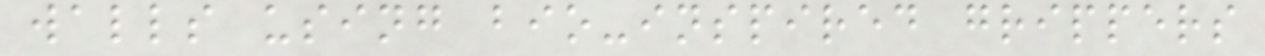walls using bio-inspired grippers
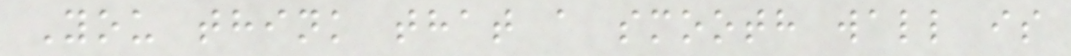You think that a smooth wall is
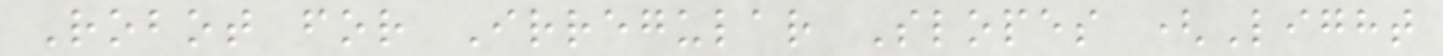Robot for Irregular Slopes (Light
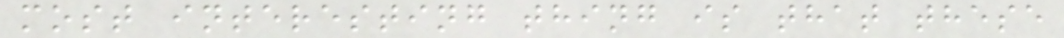most interesting thing is that these
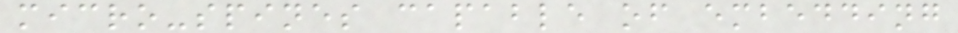micro-spines capable of embedding
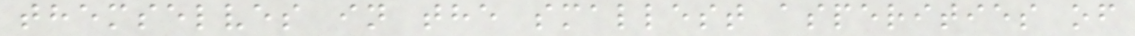themselves in the smallest asperities of
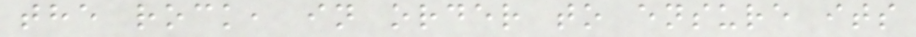the rock, in order to ensure its
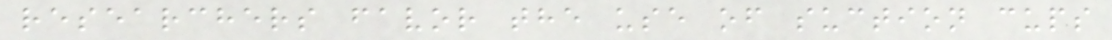researchers favor the use of suction cups
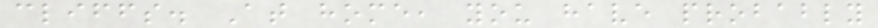cliffs. At home, you have probably
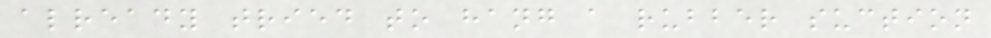already tried to hang a rubber suction
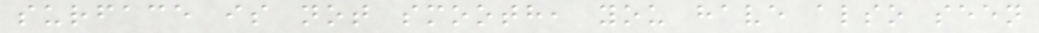surface is not smooth, you have also seen
